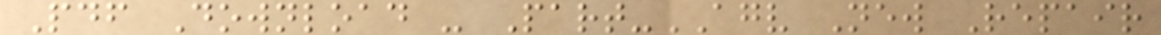Pdf Download - Part-AGV New Repair
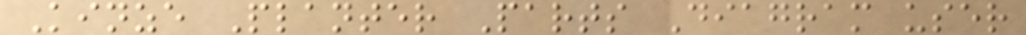Kinze Planter Parts Diagram user
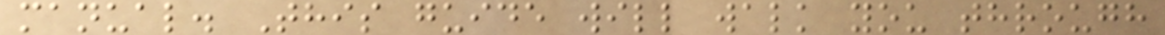manual. This guide will walk you through
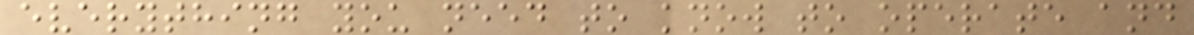everything you need to know to operate and
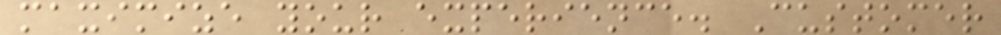maximize your experience. Customer
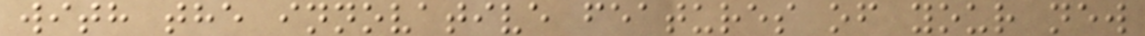with the innovative features of your new
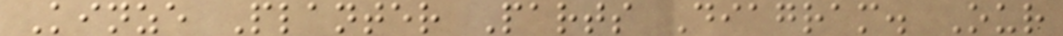Kinze Planter Parts Diagram. Our
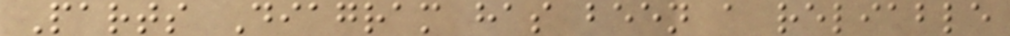Parts Diagram has been a reliable
